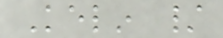Kelin /
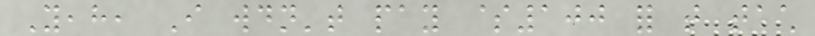Yeah, I wouldn't pay $100 for that tach
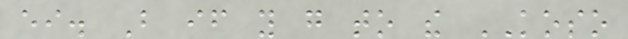either. But if you go to the KOSO
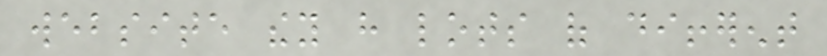website they have lots of different
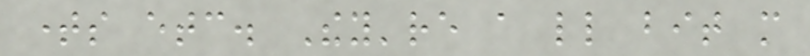times etc. They're a little bit more
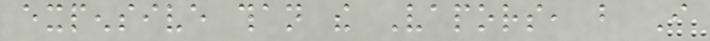expensive than the Vapors, but I
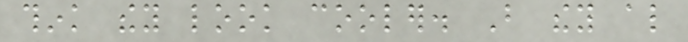think they look cooler. But they also
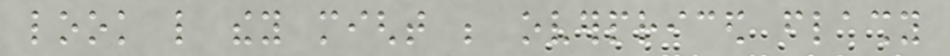look like they might be overpriced flashy
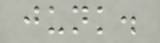junk.
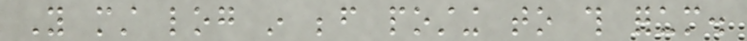You must log in before posting to this forum.
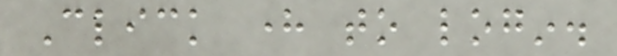Click here to login.
